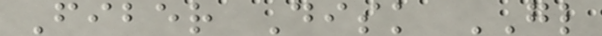Fiber Disk GL
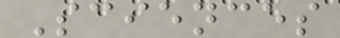Sciences
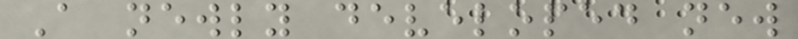A newly developed new
